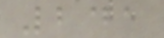241
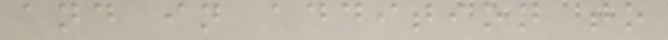and in addition to
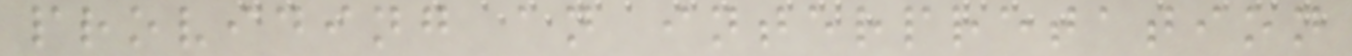providing an interpretation
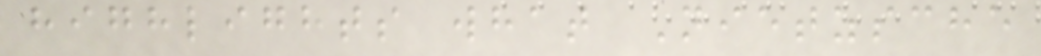highlights what Nietzsche
